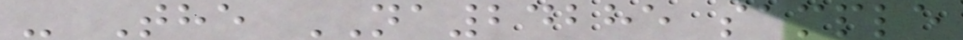- The NA24285 sample
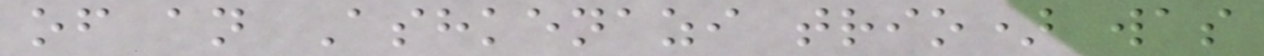of an Ashkenazi trio) was
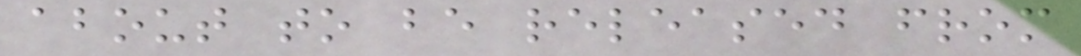about to be released from
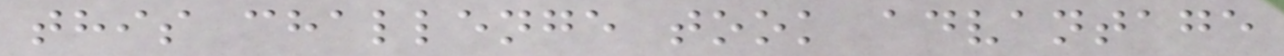this challenge took advantage
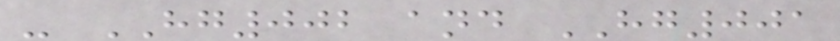- HG002 and HG001
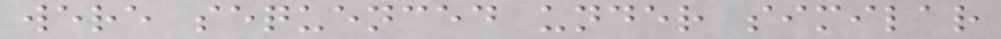were sequenced under similar
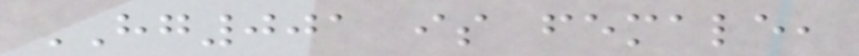HG001 is female,
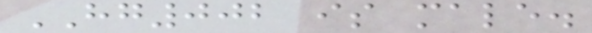HG002 is male.
